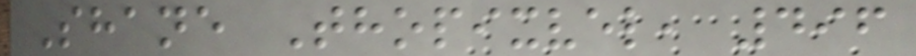Shane Thopixvel, 496
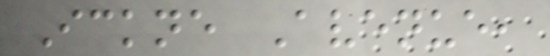Ickne Avenue,
